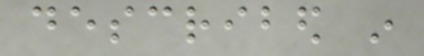described in
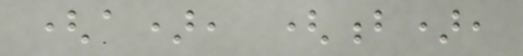(a), (b),
